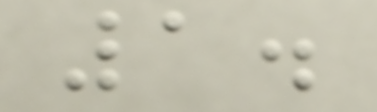1.
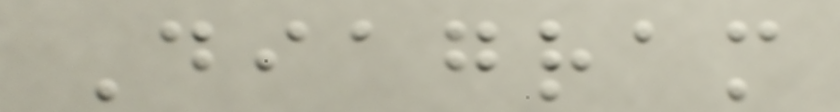Diagram
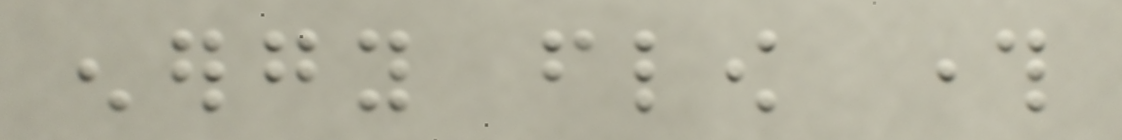energy flow through
